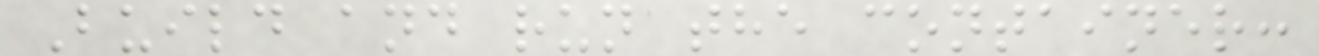Build and run the container:
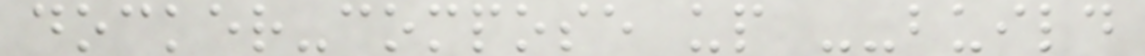docker-compose up --build
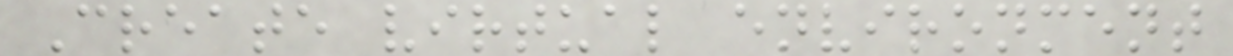Create virtual environment
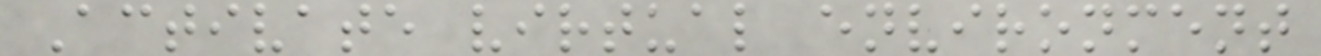Activate virtual environment
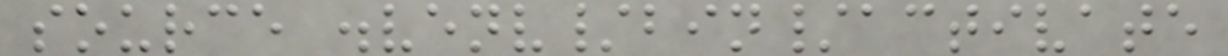source .venv/bin/activate
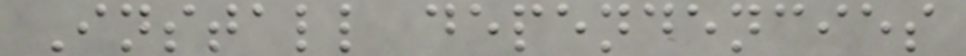Install dependencies
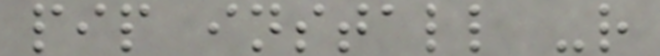pip install -r
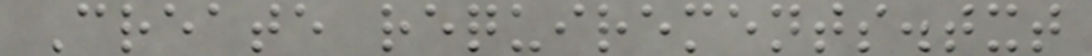Create requirements.txt
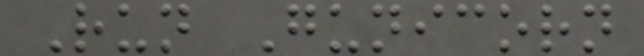Run Gunicorn
